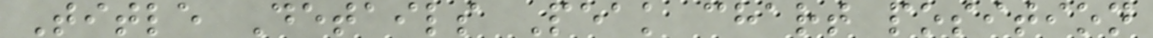Title Details Peak chart position
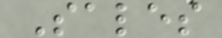Sales
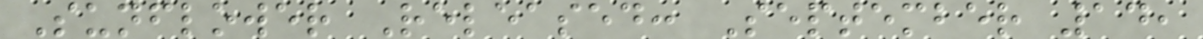Sunflower Released: September 14,
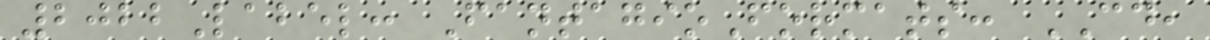2022Label: FantagioFormats: CD,
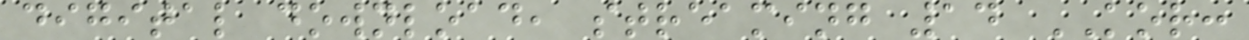digital download, streaming 14 KOR:
